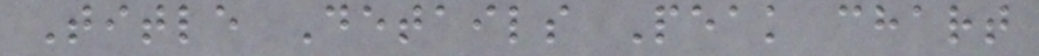Title Details Peak chart
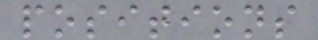positions
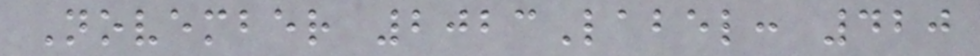November 2023Label: 420
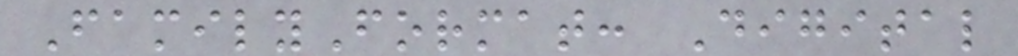FamilyFormat: Digital
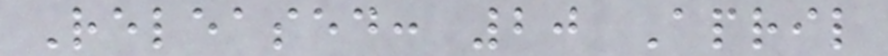Released: 20 April
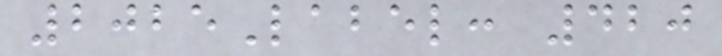2025Label: 420
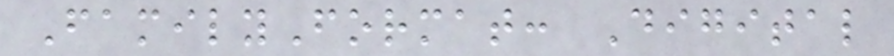FamilyFormat: Digital
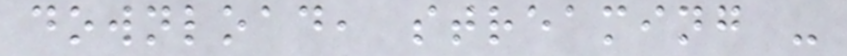download, streaming -
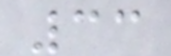33
